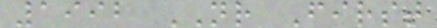1992 NR First
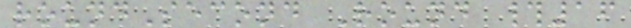roundSecond Round #16
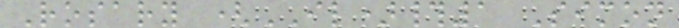Rosary (IL)#1 Simon
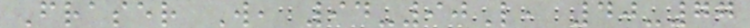Fraser W, 94-90L, 40-77
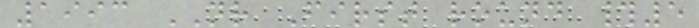1993 NR First round #5
